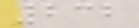232
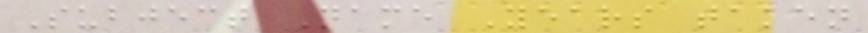Subject Name Years taken
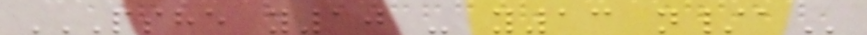PSHE Y10 - Y13 N/A
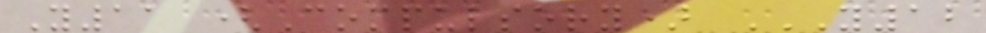Y11 (Compulsory) Y12
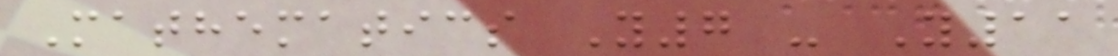Mathematics Y7 - Y11
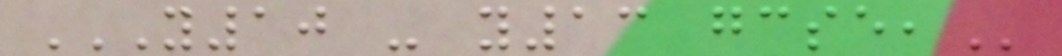Y10 - Y13 GCSE,
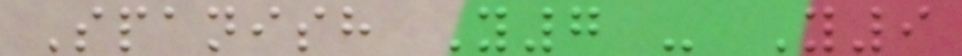Spanish Y7 - Y9
